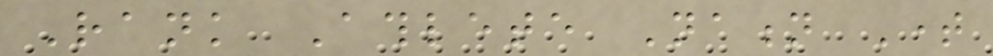Rank Athlete Nation Time
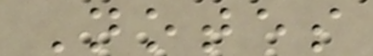Notes
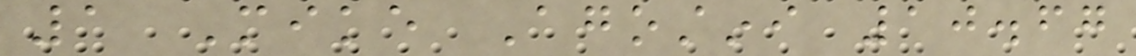1 Mike Agostini 10.67
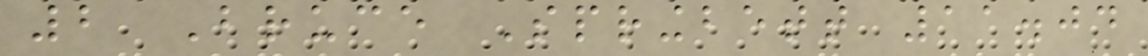2 Bruce Springbett 11.04
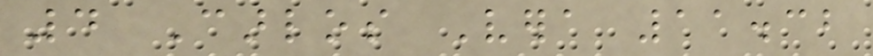4 Carlos Vera 11.32
